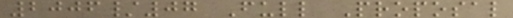2006/07 Full Proposal
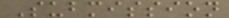Submission
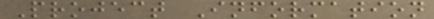Project Information
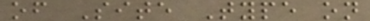of Site Type on
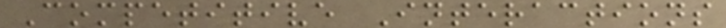Competitive Interactions
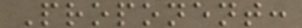Proponent:
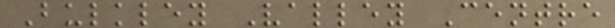Bulkley Valley Centre
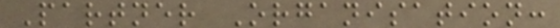Partner Organisation:
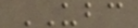UBC
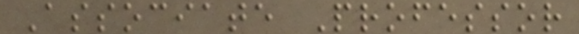Associate Professor
